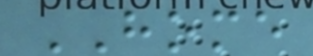HOME
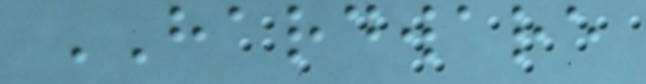HARDWARE
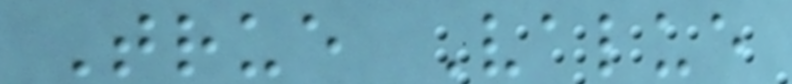True Value
